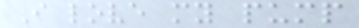I love my pump
